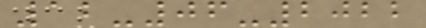12-06-2022
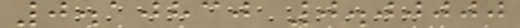0.10830 0.00000
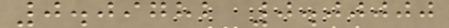0.09782 0.00000
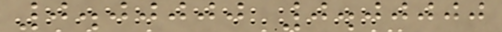0.00000 0.00000
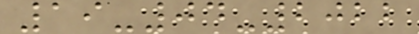19-04-2022
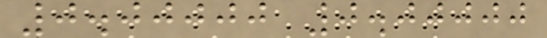0.00000 0.00000
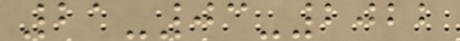21-03-2022
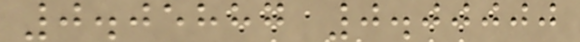0.05887 0.00000
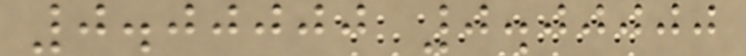0.00000 0.00000
